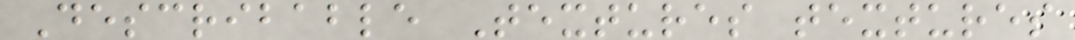Describable Textures textures
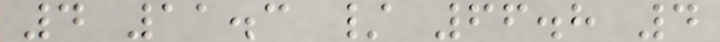4 11.3 / 66.8 4
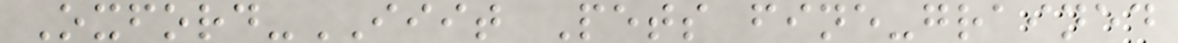Oxford-IIIT Pets fine-grained
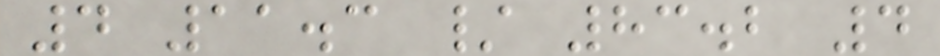4 11.3 / 83.2 4
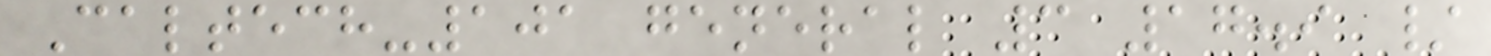Caltech-101 general 3 17.9 /
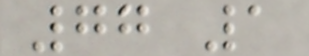77 1
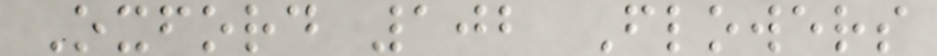Oxford 102 Flowers
